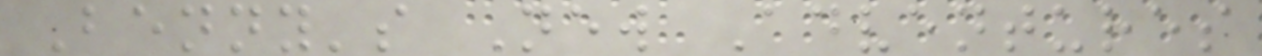Benny's New Adventures
